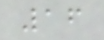16
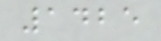1425
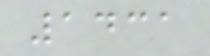1431
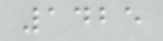1425
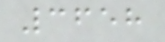3658
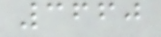3660
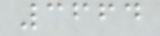3664
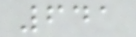641
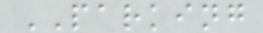PARKING
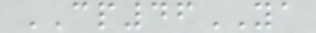CP46YA
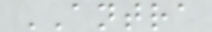ANTRA
